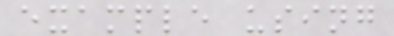example using
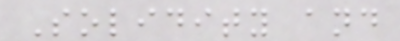Solidity and
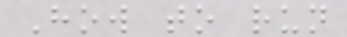How to run
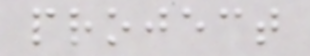project
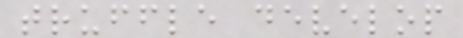truffle develop
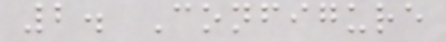2. Configure
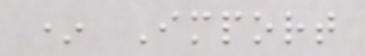* Import
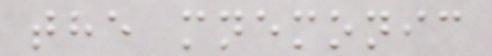the mnemonic
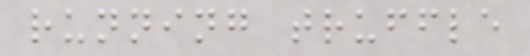running truffle
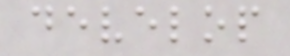develop
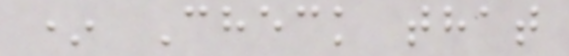* Check that
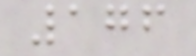176
